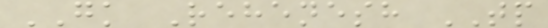GK Rehenesh TP
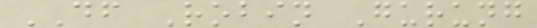DF Robin Gurung
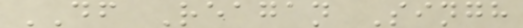DF Reagan Singh
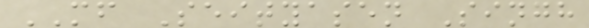MF Seityasen Singh
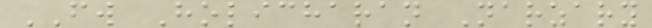FW Holicharan Narzary
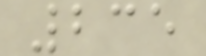235
